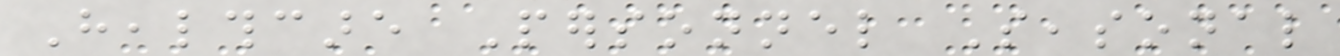Healthcare Personnel Seasonal
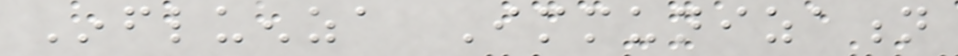Influenza Immunization
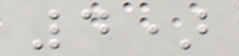4)
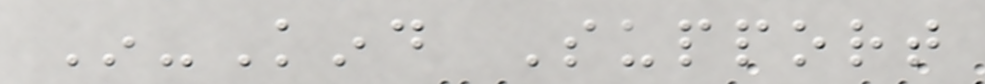In-Kind Support
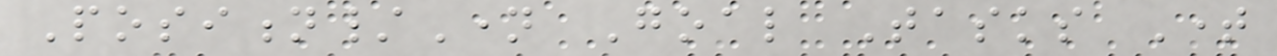Position/Name Goal Tasks Time
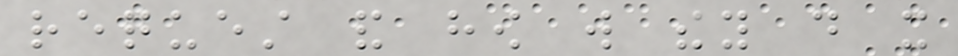request and how will they do it
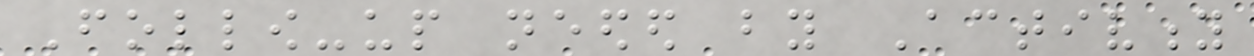Follow-up needed by Activity
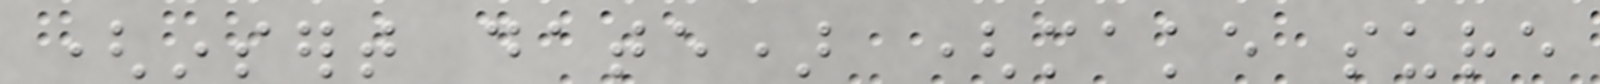(insert date) (make sure
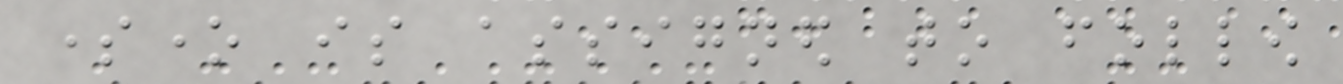someone is assigned to follow
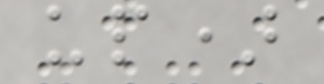up)
